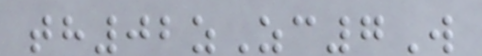th02zZc7W
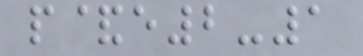p&e2-1
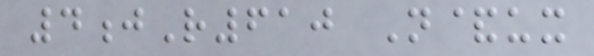4jR610 N&ux
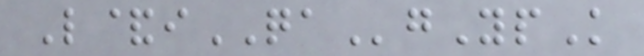L&iQAgYpK
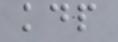kdp
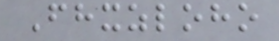Fhxzloho
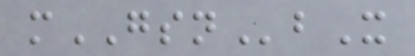mGSNbX
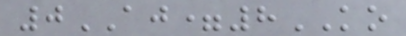0AJ=8KO
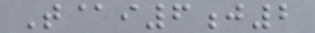T@i6j2
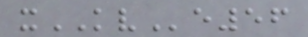xKVe56
